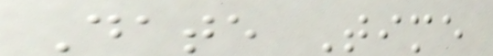Date Time
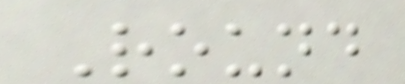Round
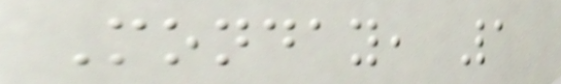Monday, 1
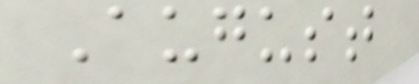August
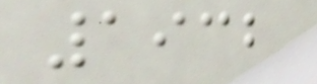1932
